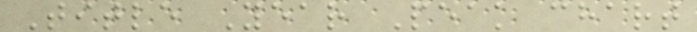Title Year Peak chart
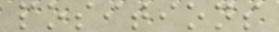positions
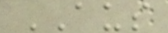AUS
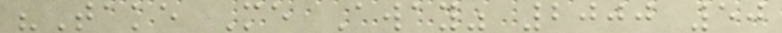"Take Me Away" 2000 50
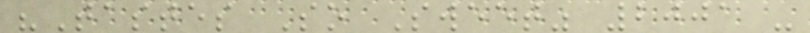"Tastes So Sweet" 2001 -
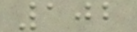102
